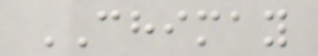CHIMAY
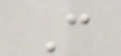C
